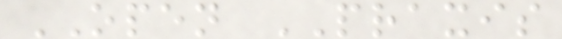OPEN PRAXIS
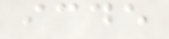icde
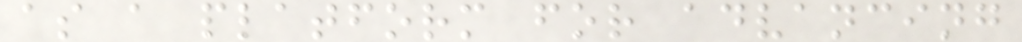as a platform for advancing
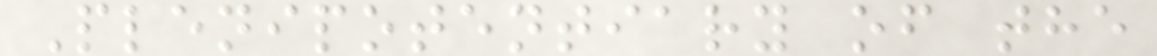Plenipotentiary of the
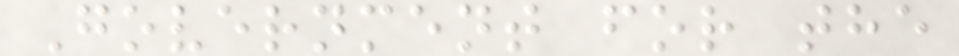Government for the
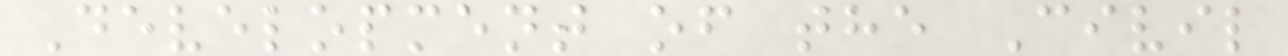Development of the Civil
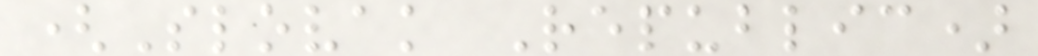(Slovak Republic)
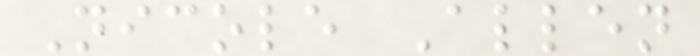Nicole Allen
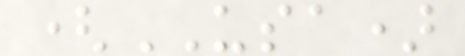(USA)
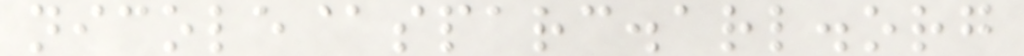nicole@sparc.arl.org
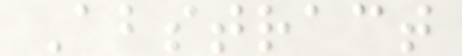Abstract
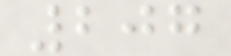207
